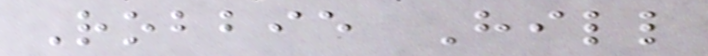Robbie Hill
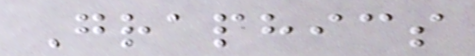Graphics
